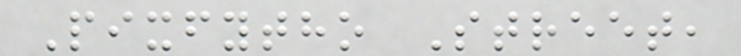Pixfytho Street,
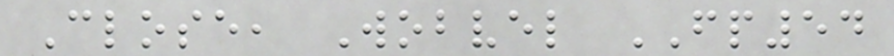Close, Wobvel FP54
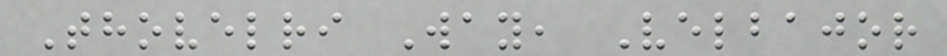Thovelri Way, Velbajor
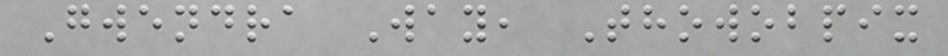Gwendra Way, Thowobpix
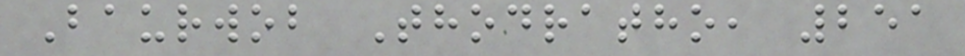Baurwob Thodratho, 251
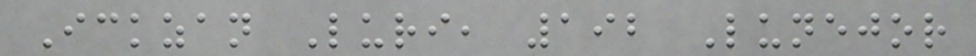Ickzan Luri, 192 Lunejor
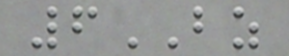6BZ
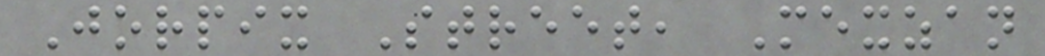Jorpix Street, Mexzan
